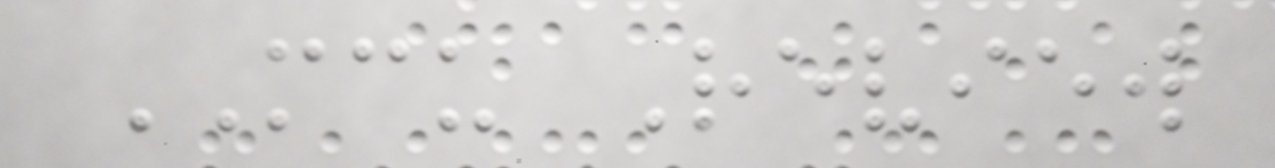MCU Review
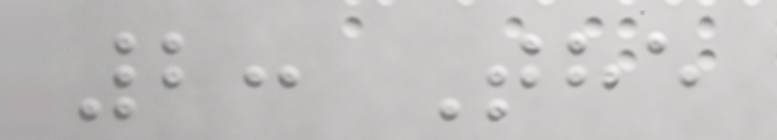2: The
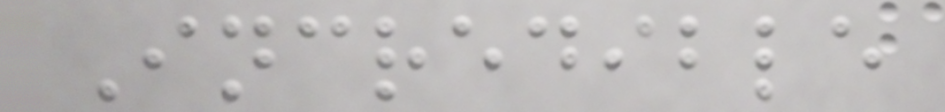Incredible
